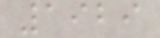1929
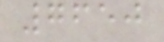7650
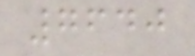7640
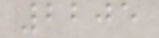2205
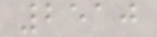2510
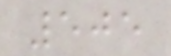505
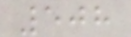508
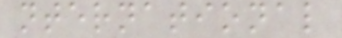nternational
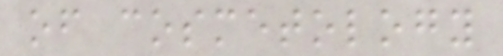of cosmetology
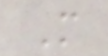M
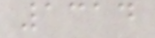1314
